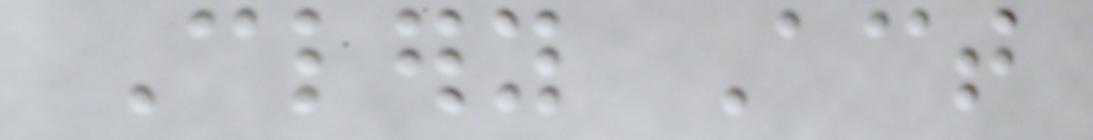Clery Act
